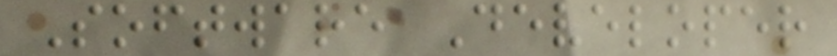Software Developer
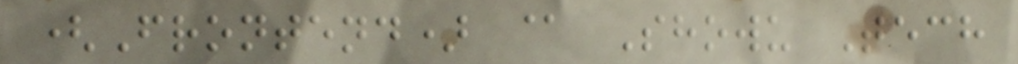(Frontend) @ Showu Tech
